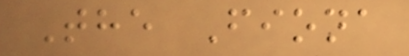The Fiona
